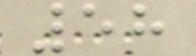58
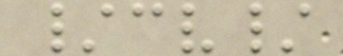/cv/
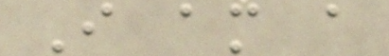I am a
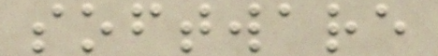software
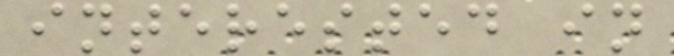interested in
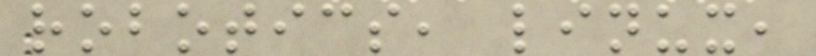robotics, linux,
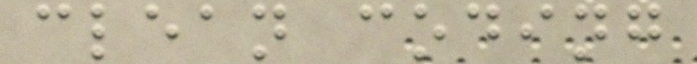clean coding
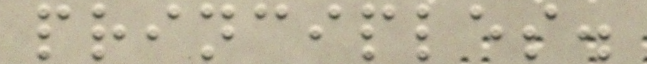principles.
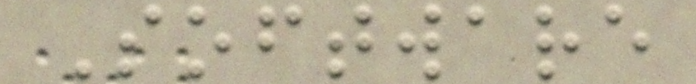Software
